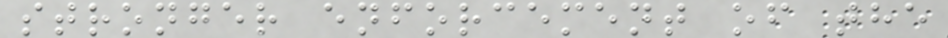stronger enforcement of the
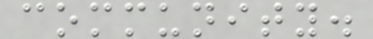community.
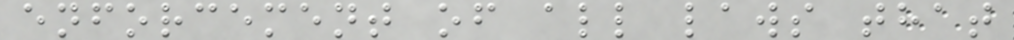enforcement of all laws that
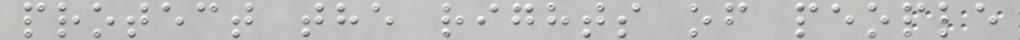protect the rights of people
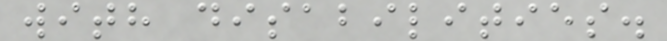with disabilities.
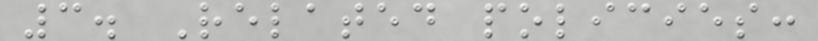3. Related policies:
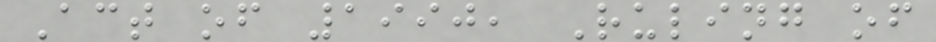Act of 1990, Ruling of
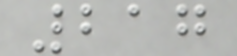217
